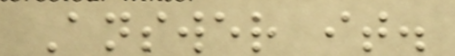Answer it.
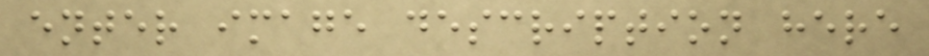enter image description here
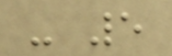- 5
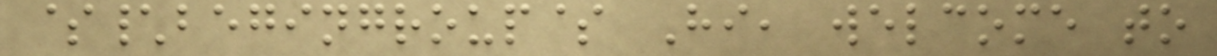$\begingroup$ Hi, welcome to
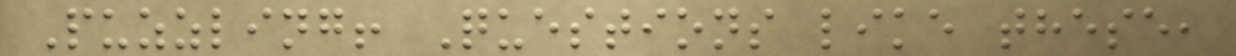Puzzling! Questions like these,
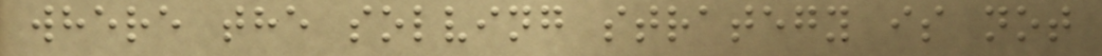where the solving strategy is not
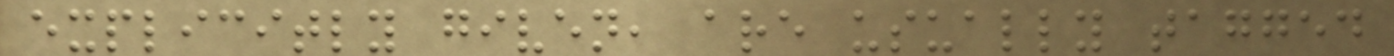explicitly given, are usually tagged
